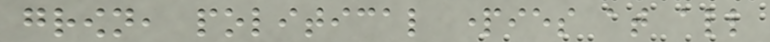grown, political parties at all
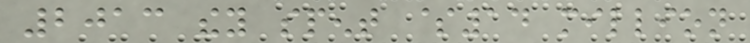2013 they spent $14 million
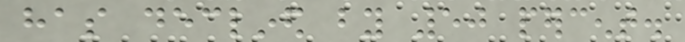has declined by 50 percent.
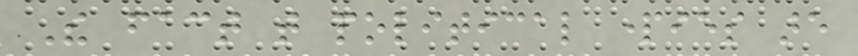The fact that political parties are
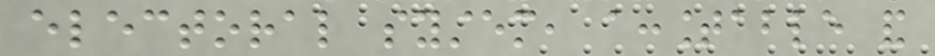electoral system, accountable and
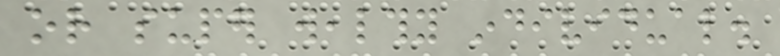or super wealthy individual.
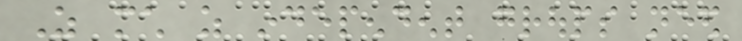As much as independent groups need
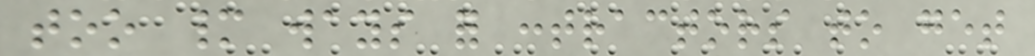too many ways for contractors to get
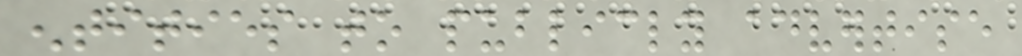entities to publicly advertise
